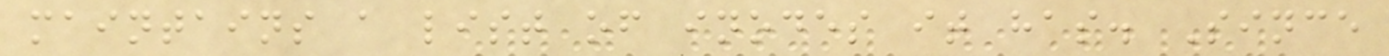maintains a list of inodes it has. Since
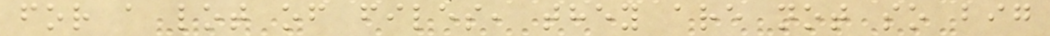for a lot of files, they are not so big
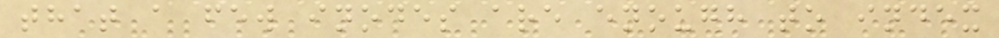that a few inodes are enough to index
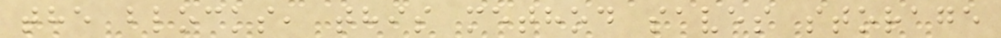the blocks, this method saves storage
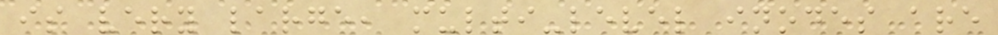is very large, multi-level inodes are
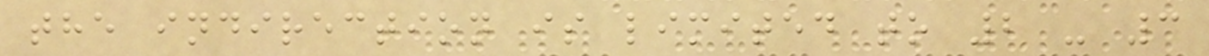the indirection is limited to 2 - 3
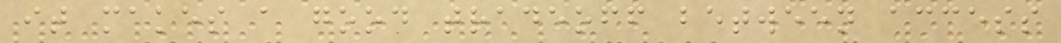it makes a good tradeoff between access
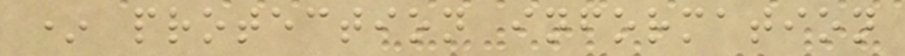* protection information
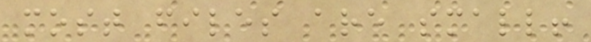most files are small!
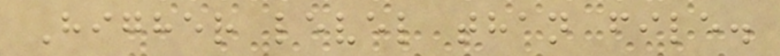Higher level than file.
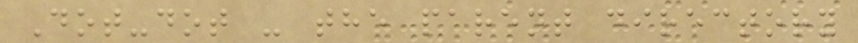Dot-dot - the parent directory
